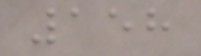158
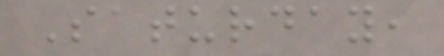Saturday,
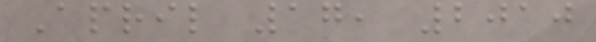April 17, 2010
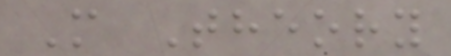M Theory
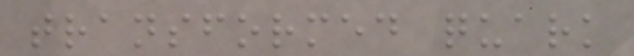transformed quark
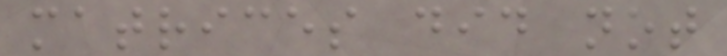matrices did not
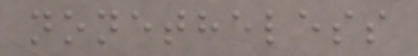nonetheless
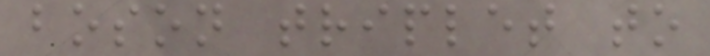boson triplet to
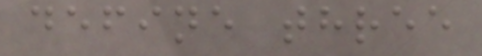define three
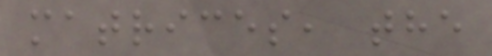matrices, the
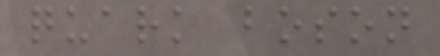quark boson
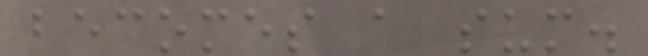becomes a sum.
